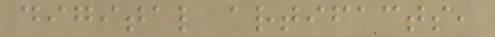digital artifacts,
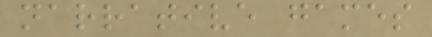narrative games
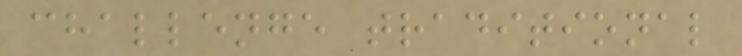challenge traditional
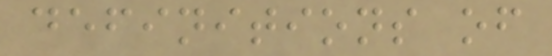definitions of
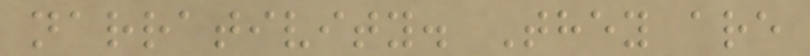narrativity. They are
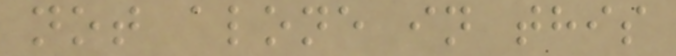not alone in this
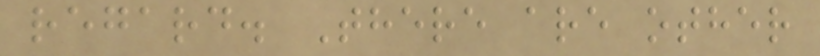regard. There are other
